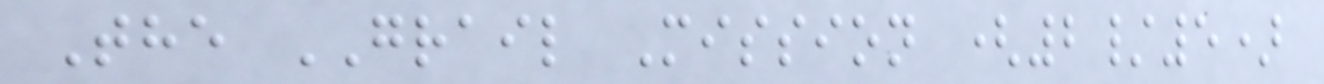The GRAIL Mission (2/5)
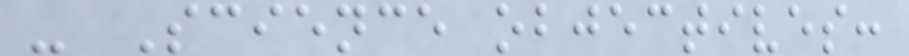- Science objectives:
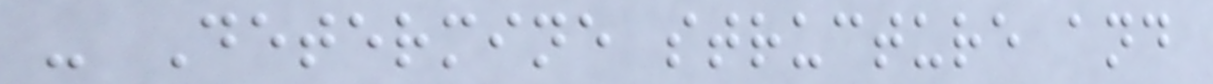- Determine structure and
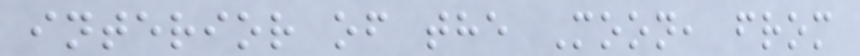interior of the Moon, from
